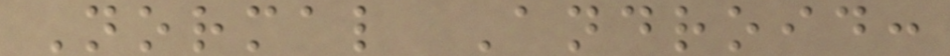Normal Android:
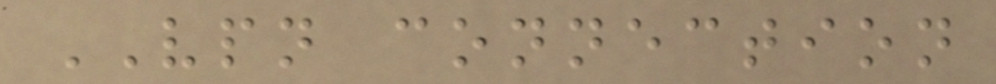VPN connection
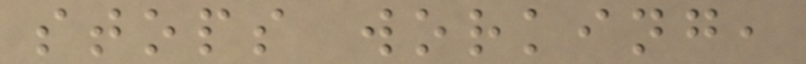stops working,
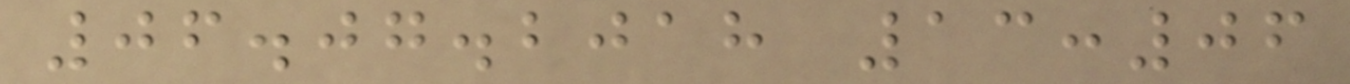06.07.2018 13:06
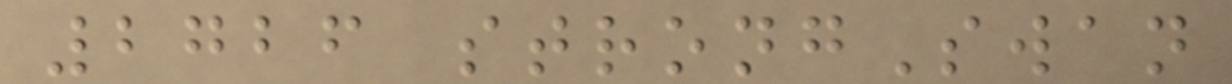2726 strongSwan
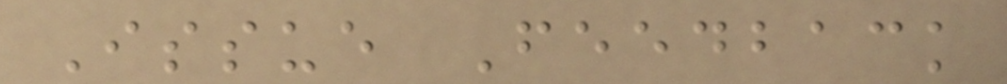Issue Feedback
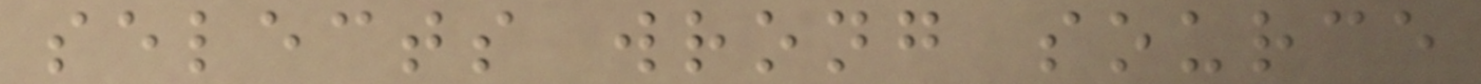selects wrong source
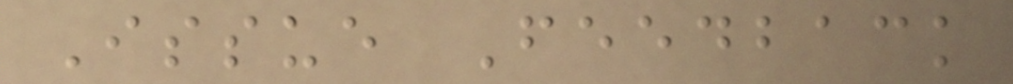Issue Feedback
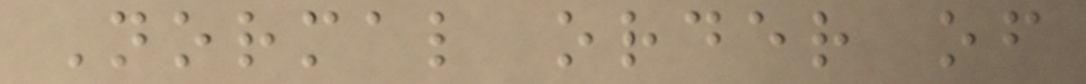Normal order of
